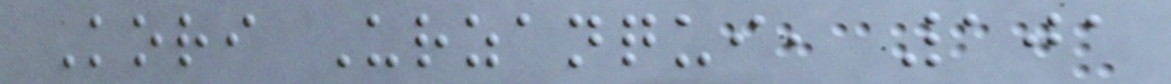Kori Urzanqui, 101
